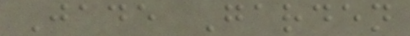Jade Garden
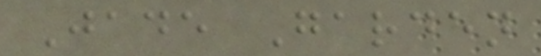Jade Garden
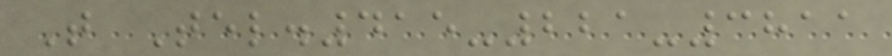T Tel.415-221-3811
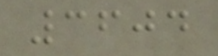3604
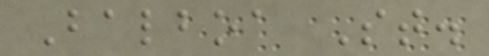Balboa St.
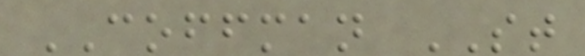COFFMAN ST
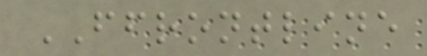FFRONTLINE
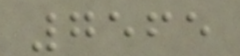7565
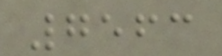7563
